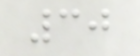30
